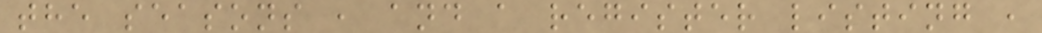the seasons , and a register listing ,
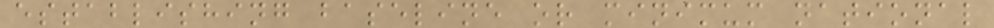establishing baseline or minimum national
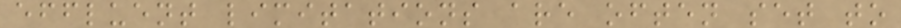effluent limitations are often set to
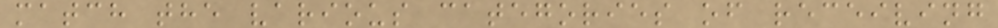match the various categories of receiving
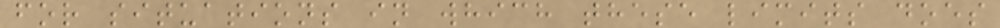for situations in which these limits does
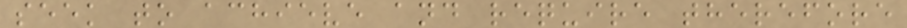seek to achieve and require therefore
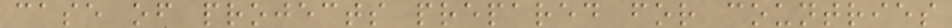case of projects prepared for countries
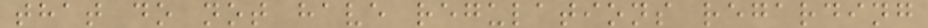that do not have regulations regarding
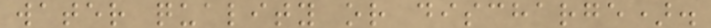water quality or discharge).
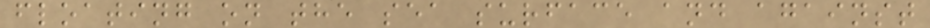floating on the sea surface and against
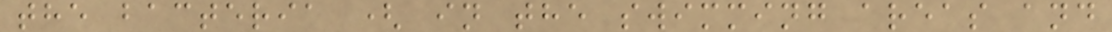the bacteria ( in the swimming areas and
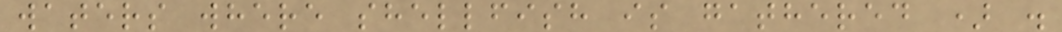waters where shellfish is gathered ) .
